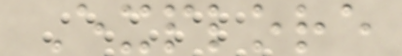Explore
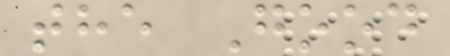the Good
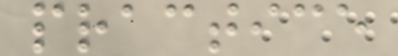practice
